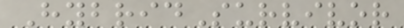HybridSurvivor
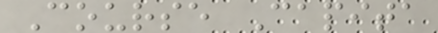Course Capita
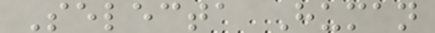Selecta Human
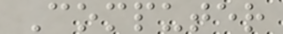Computer
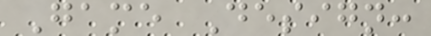Game Design:
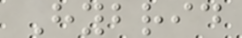Hybrid
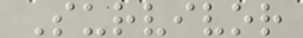Survivor
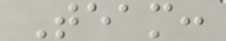Team:
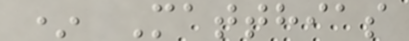* Matthias
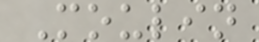Moulin
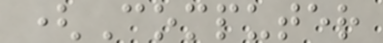(Computer
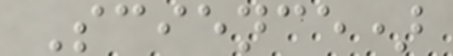Science)
